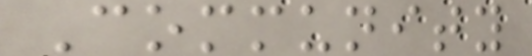Community
